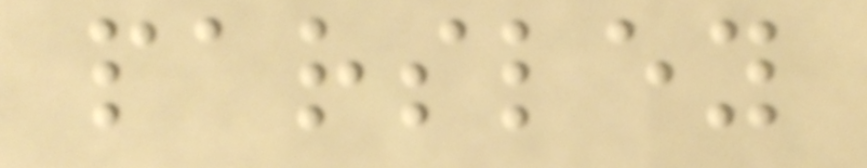parsley
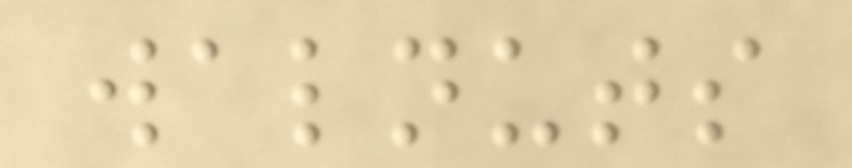walnuts
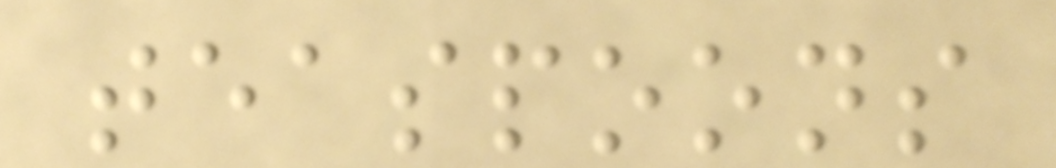teaspoons
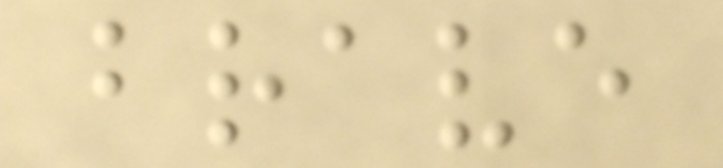brave
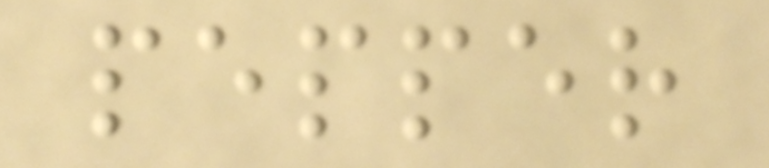pepper
